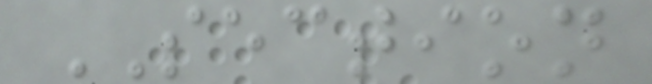SECTION
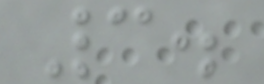3.
